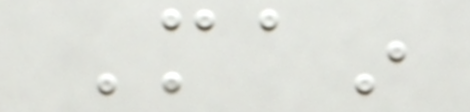Main
